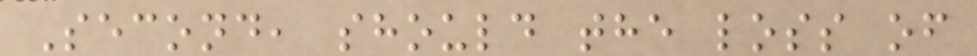Second, should the loss of
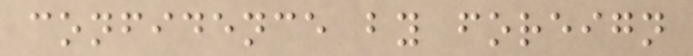confidence by foreign
